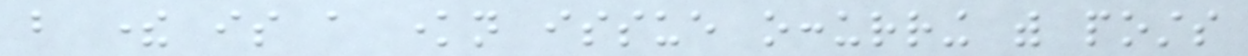but there is a known issue occurring with posts
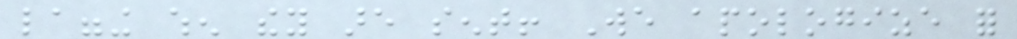lagging when they are sent! We apologize for
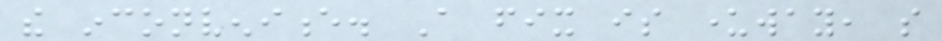the inconvenience. A fix is underway, so
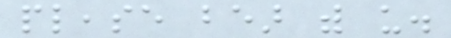please bear with us.
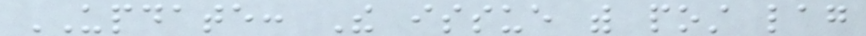UPDATE: The issue with post lag
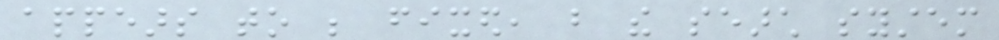appears to be fixed, but the search system
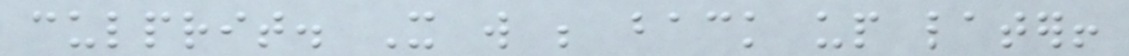culprit. It will be back up later!
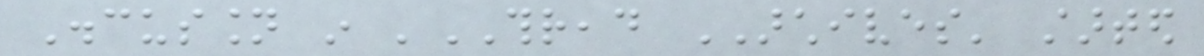Discussion in 'THREAD ARCHIVES' started
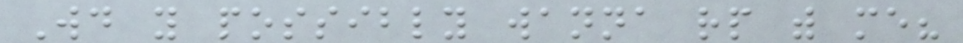Would you possibly wanna rp with me?
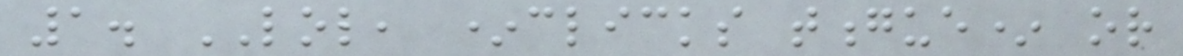1. LOL, *clicks tongue* or
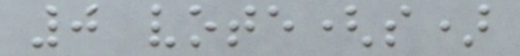0 vote(s)
